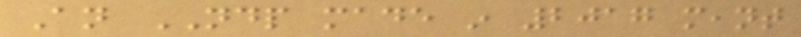An NDP made in 2017 meant
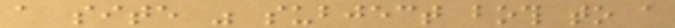a site was subject both to a
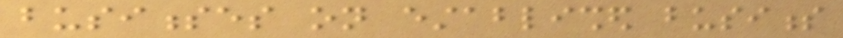businesses on established business
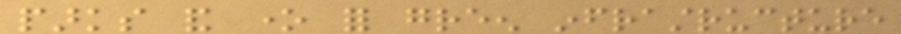parks and one for green infrastructure
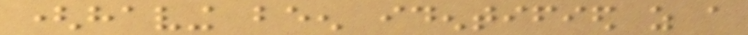(having been identified as a
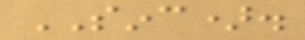SINC).
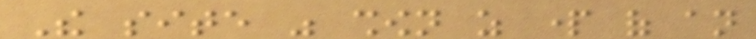The site was shown as part of an
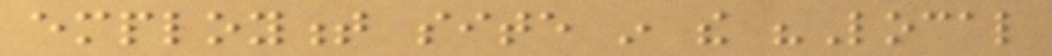employment site in the "Local
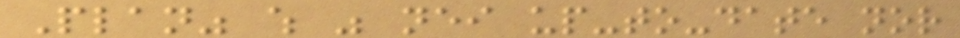Plan" which was neither up-to-date nor
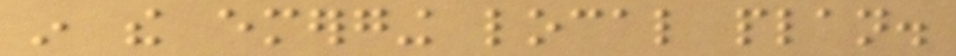in the emerging local plan.
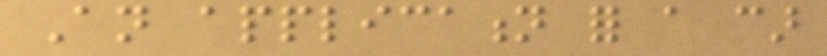An application for a car
